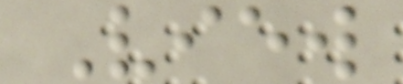View
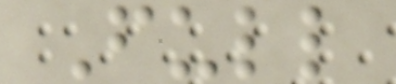Full
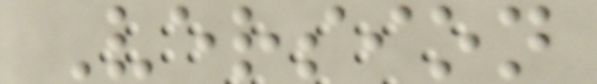Version
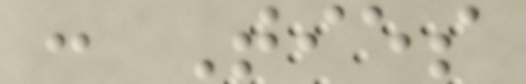: Ties
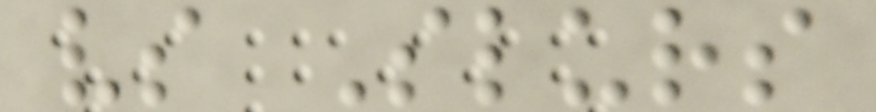vs Slurs
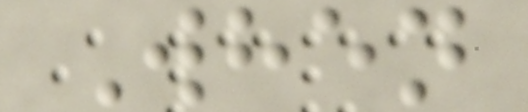When
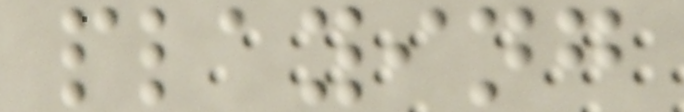playing
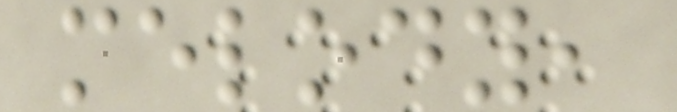melody,
